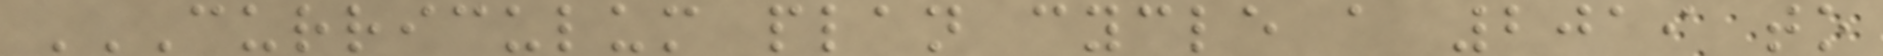CURRICULUM PLAN CYCLE A 2019 TO
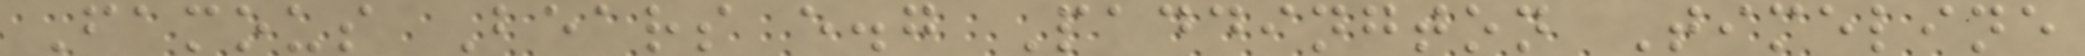Famous Bears e.g Paddington Timeline
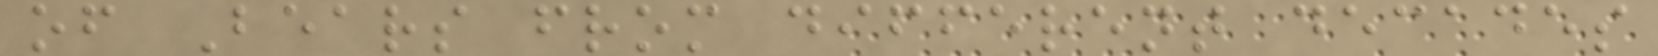of Bears from different decades
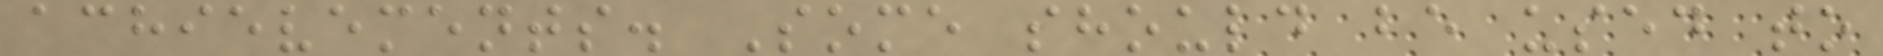achievements. Some should be used to
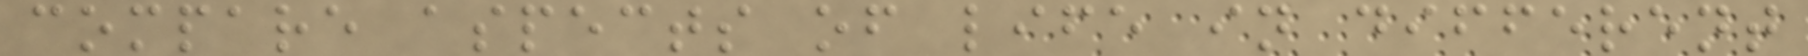compare aspects of life in different
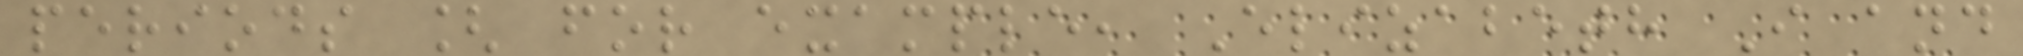periods [ for example, Elizabeth I and
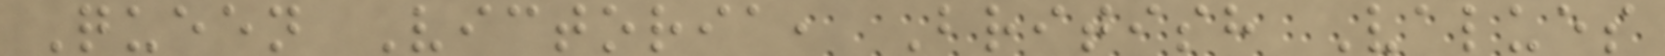Queen Victoria, British Values
